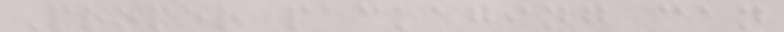Proper packaging can
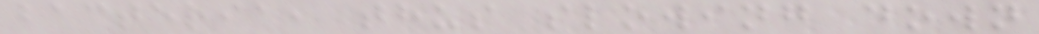bacteria, thus slowing down
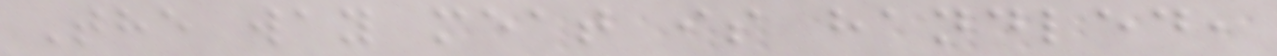The way meat is handled,
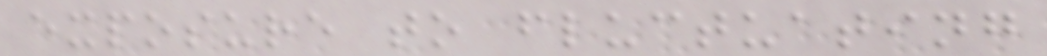exposure to fluctuating
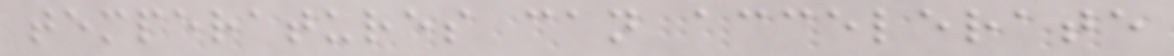temperatures can accelerate
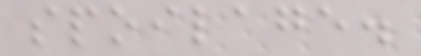spoilage.
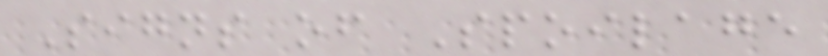Signs of Spoilage
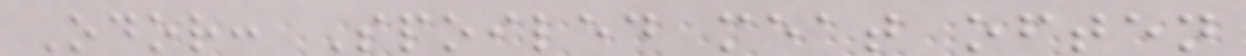Odor: Spoiled meat often
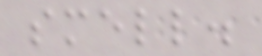smell.
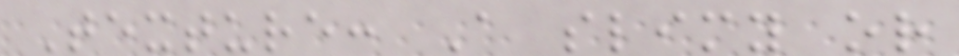Texture: A slimy or
